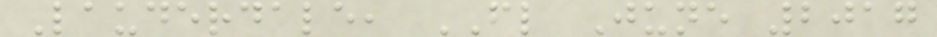Lauderdale, FL June 2017
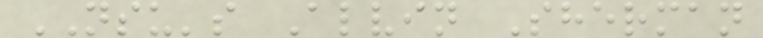NSU's Alvin Sherman
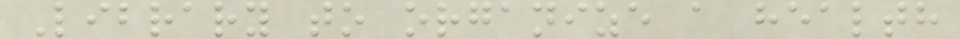Library to organize a health
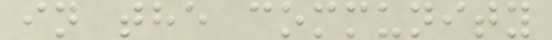in the community
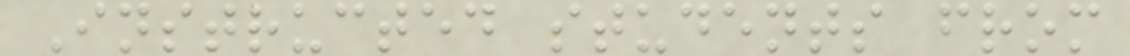Instructed students from
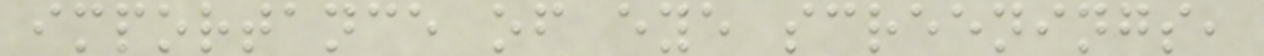importance of eye screenings,
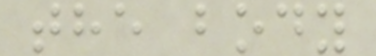the body
